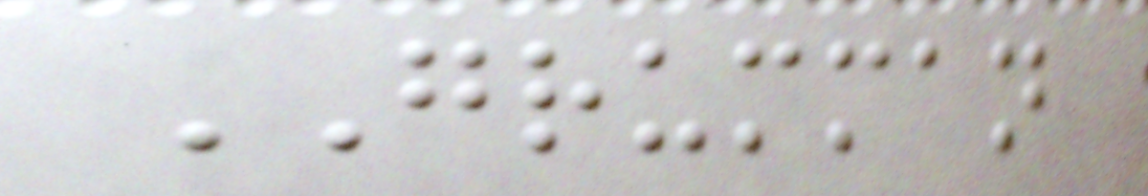GRUMMAN
